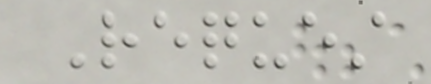Request
